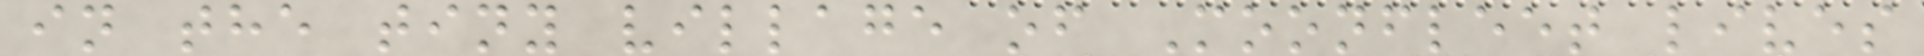in the tiny village of Moonfleet lives
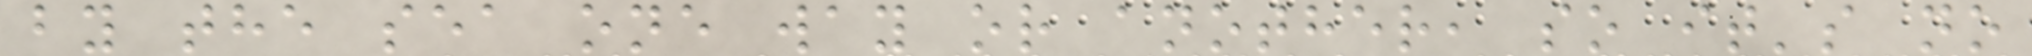by the sea one way or another, so it's no
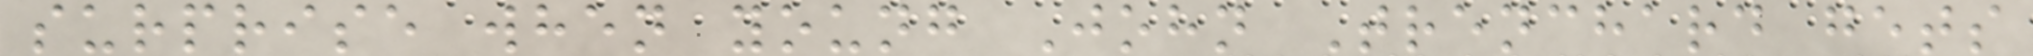surprise when young John Trenchard gets
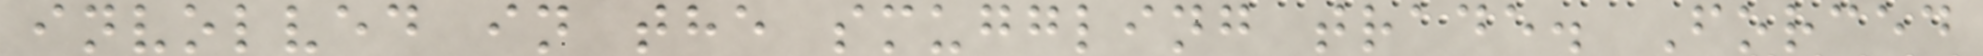involved in the smuggling trade. Forced
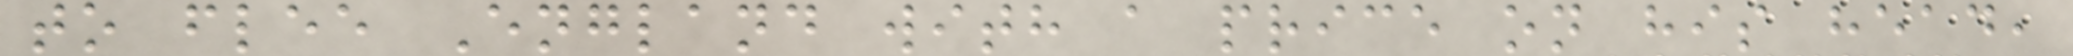to flee England with a price on his head,
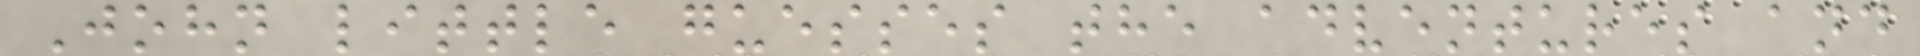John little guesses the adventures and
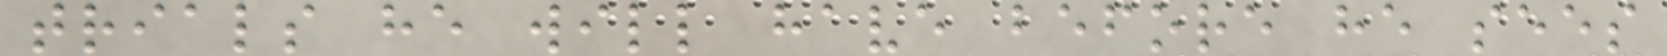trials he will have before he sees
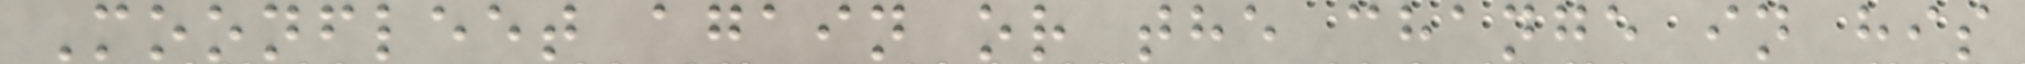Moonfleet again or the change in his
